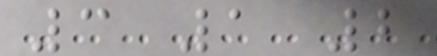3 1 2
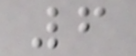6
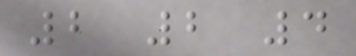2 2 4
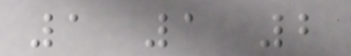1 1 2
